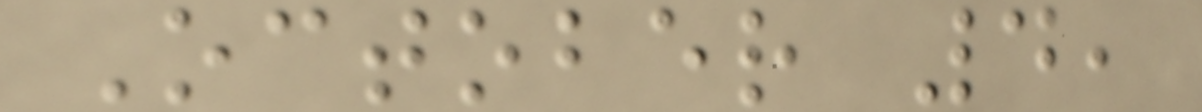October 4,
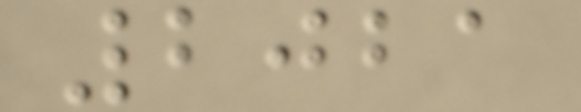2021
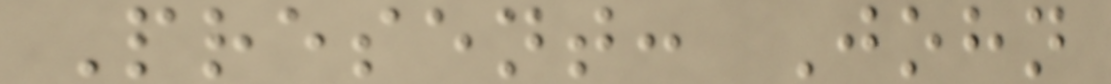Present: John
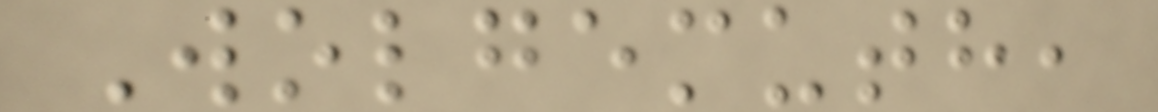Wolgemuth,
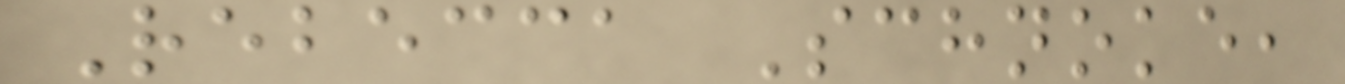Rebecca Schnoke,
